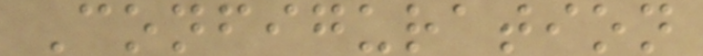Configuration
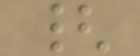{
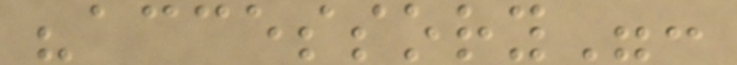"accessory":
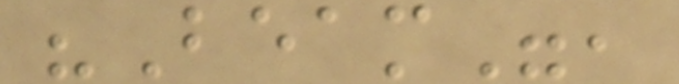"Beam",
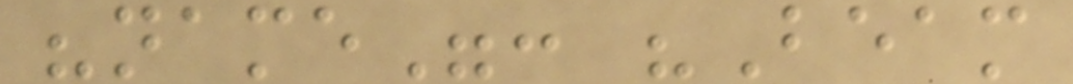"name": "Beam
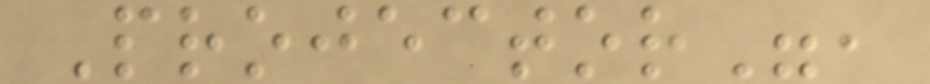Projector",
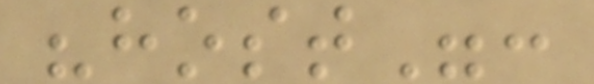"host":
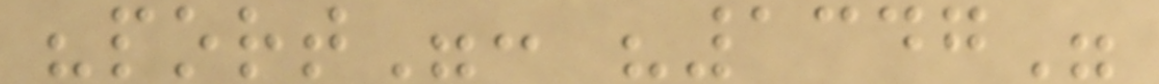"port": "1347"
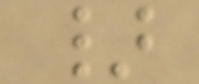}
